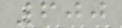600
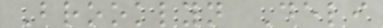Brooklyn Deli
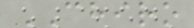CHIRO
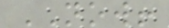NOW!
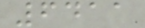6411
